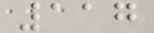117
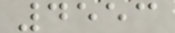4553
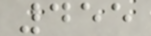455
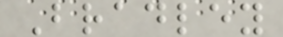Bradley
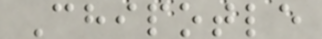Chipotle
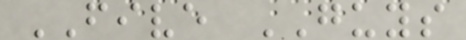FIVE GUYS
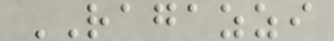RAGAZZI
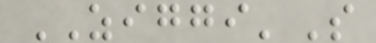ZIGGI'S
